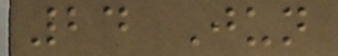24 Jun
